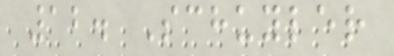12. Schuyler
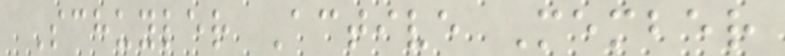Schuyler Active Member
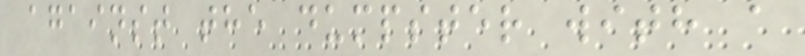against the dumpster with a
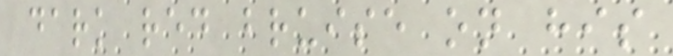dark red bruise on his
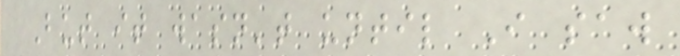But it wasn't until I saw
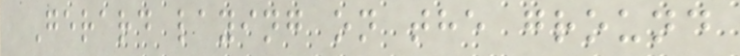Gerard laying on the ground
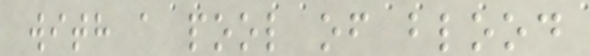with a pool of blood
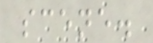scene.
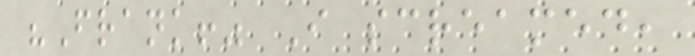"Frank!" I screamed,
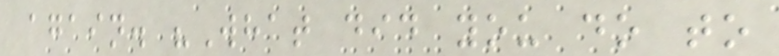again. "What did you do to
